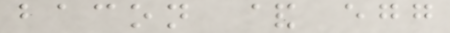bacon & egg
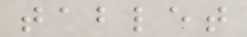tablet
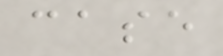case
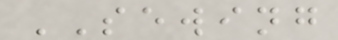SEWING
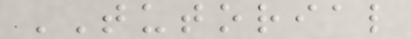TUTORIAL
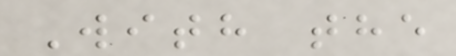With the
